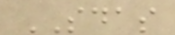SDAS
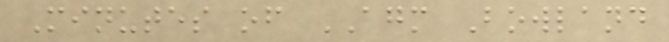Minutes of AGM Bowland
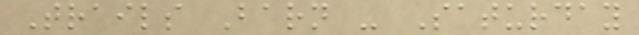Trails Barn - Saturday
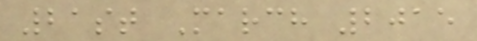21st March 2015
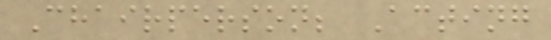Chairperson; Acting
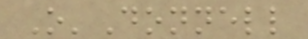O'Donnell
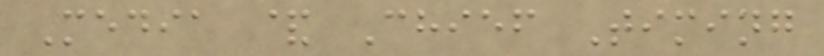Media & Chief Timing
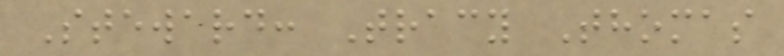Steward: Tracy Thomas
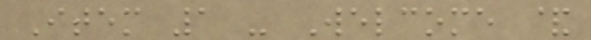Item 1 - Welcome &
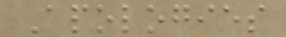Apologies
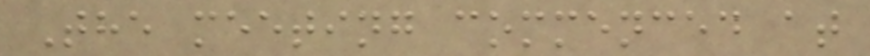The meeting commenced at
